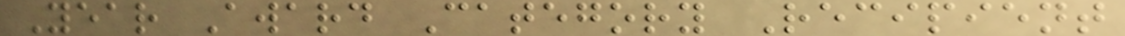Year Award Category Recipient
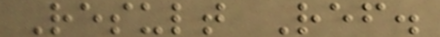Result Ref.
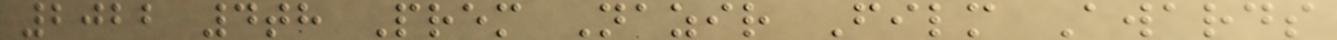2022 4th Prem Nazir Film Awards
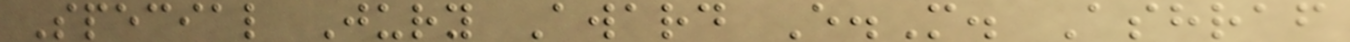Special Jury Award E.M. Ashraf
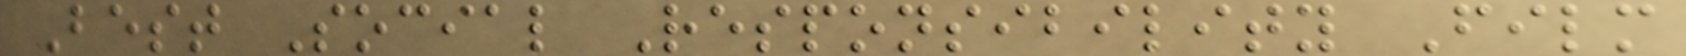Best Social Responsibility Film
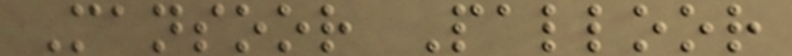Mansoor Palloor
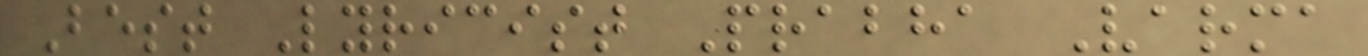Best Lyricist Prabha Varma
